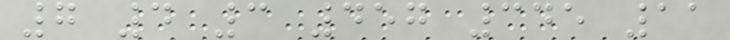7 4 3 457 345 11
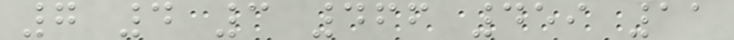7 4 3 466 459 11
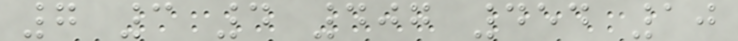7 3 4 407 454 10
